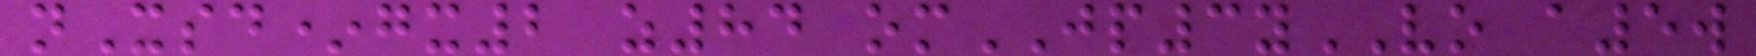nXsd*gx2 z84 omJP3yVO a5w
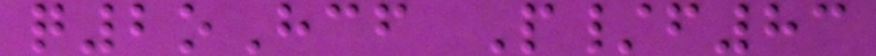q2oHcf P/f83
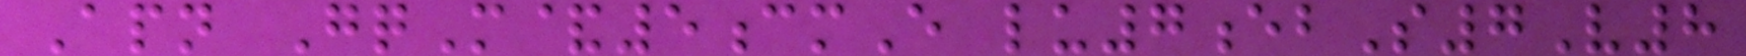Apn GqM&5cmE lu7ebS7V8
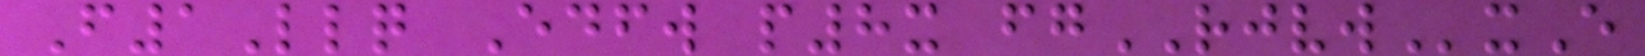F1Llq Edfw p8x fgRJVWxE
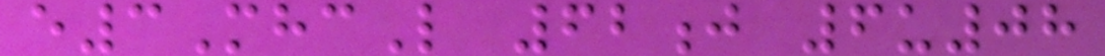e3MhcL 62j 6u08
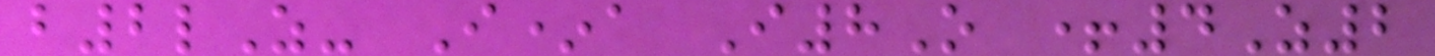b2lZ- I*a I8O +4Z2
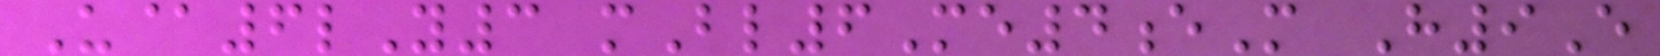U@6lY3 mBl6Me4eM H9E
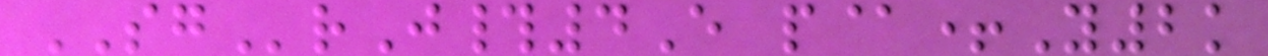SGrJ#4E p@+Y2k
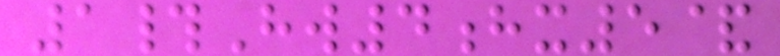1#Hw4hx5&
